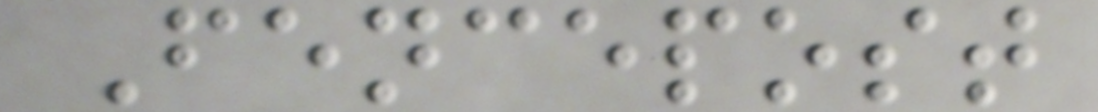Fencepost
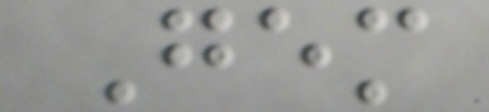Gem
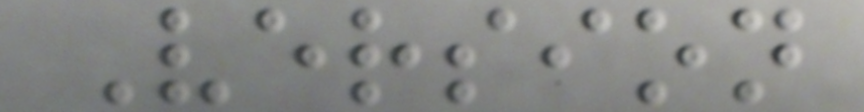Version
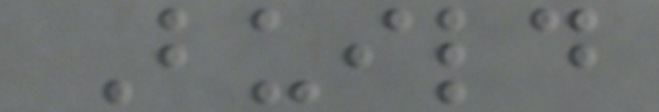Build
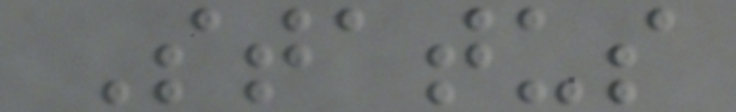Status
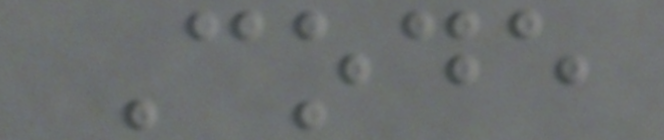Code
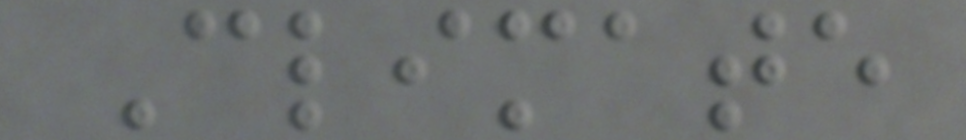Climate
